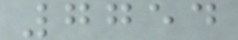7754
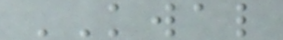KWAL
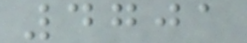4701
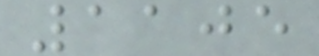1105
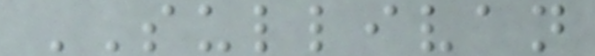SULLIVAN
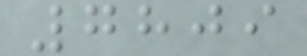7809
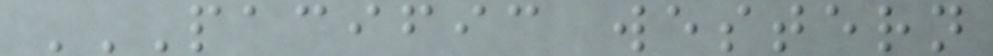PACIFIC WESTERN
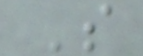S
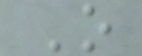O
